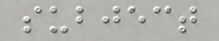subject
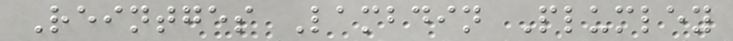Reintges Lambdin Plumley
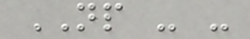NP - -
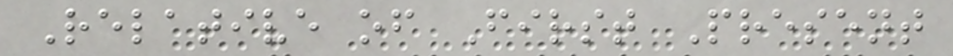Relative of First Present
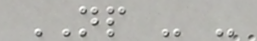NP - -
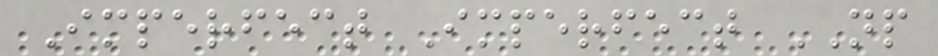Imperfect Imperfect NP
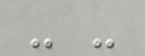- -
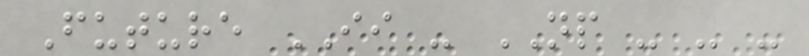Future II - NP - - -
